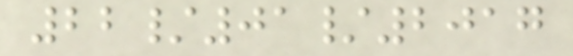22/01/2017
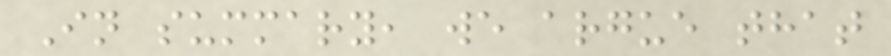In summary, we argue that
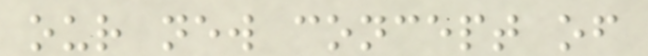our new concept of
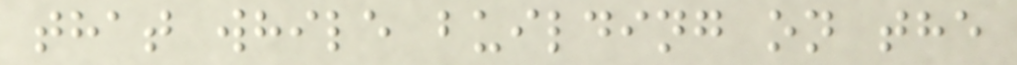that while building on the
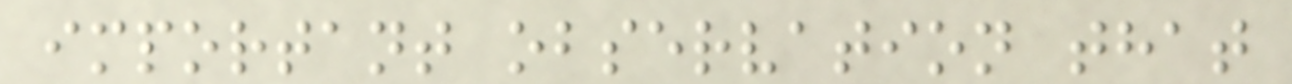important observation that
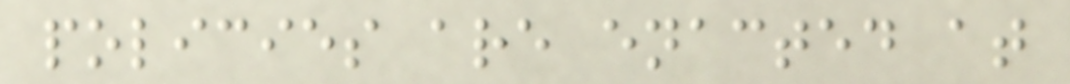policies are enacted at
